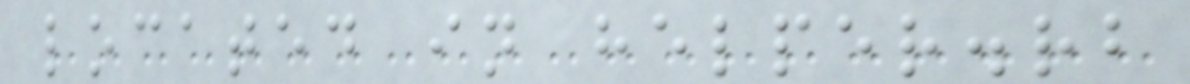located in helper.rb
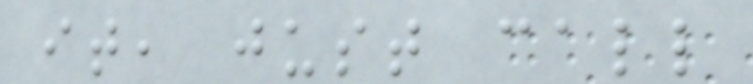it, just call
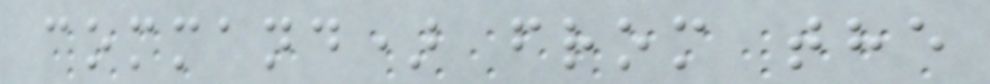command) from the
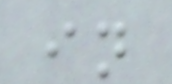in
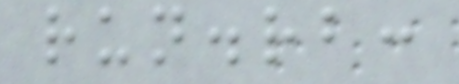run.rb:
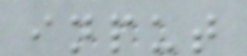input
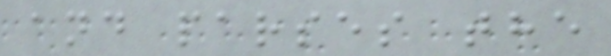and parses the
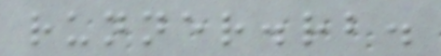runner.rb.
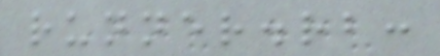runner.rb:
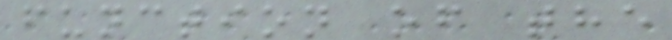function of the
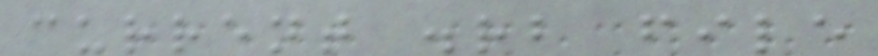current .rb file
